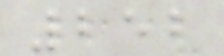252
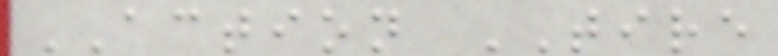ACTION TIRE
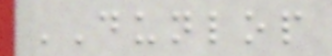DUNLOP
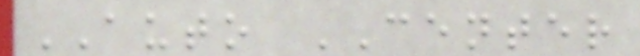AUTO CENTER
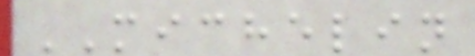MICHELIN
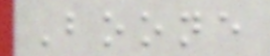Boone
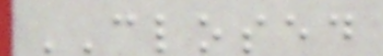CLOSED
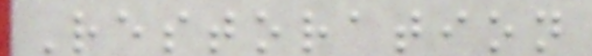Restoration
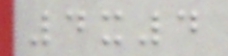4x4
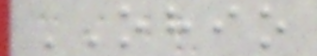OHIO
